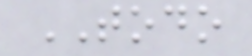TODO
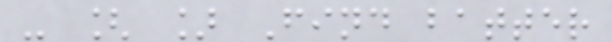- [ ] Find batter
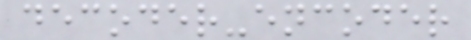decoder-encoder
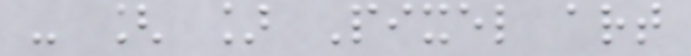- [ ] Pixel art
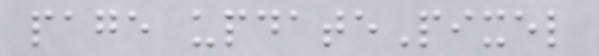page updatePixel
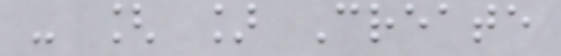- [ ] Create
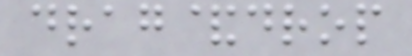drag&drop
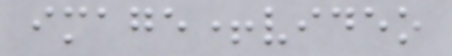image+video
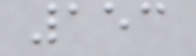153
